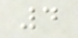4
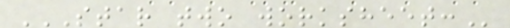STAR TWO WORKSHEET:
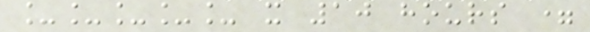_____ x 10 hours =
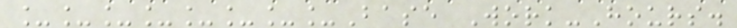________Base Work-Hours.
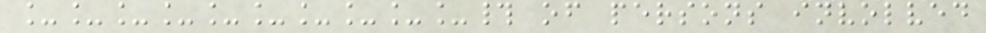__________# of persons involved
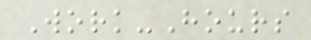Work-Hours
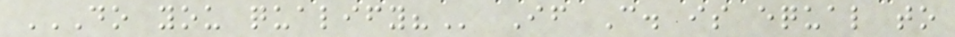DO YOU QUALIFY? If C. is equal to
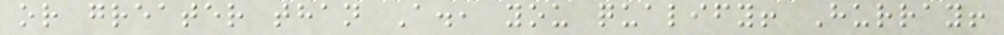or greater than A., you qualify! Hurray!
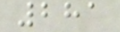281
